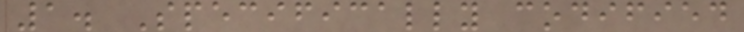1. Specifically codified
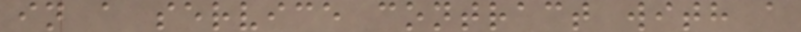in a service contract with a
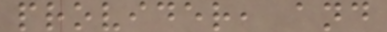provider, and
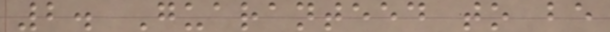2. Guaranteed to be
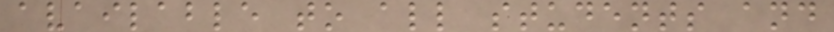available to all students and
